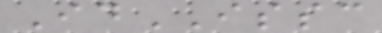IdISSC
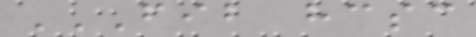FIB HCSC
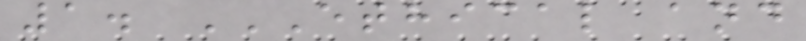1. ETHICAL AND
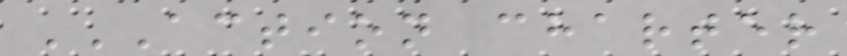ACTION CHARTER
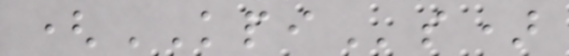(KPIs)
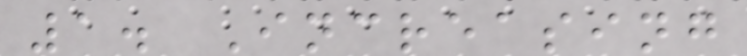1. Increasing
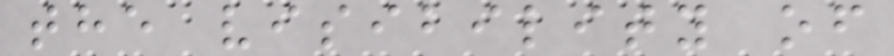the visibility of
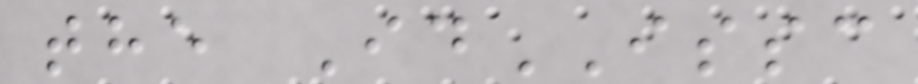the IdISSC
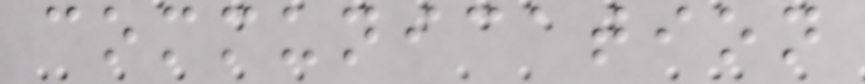communication
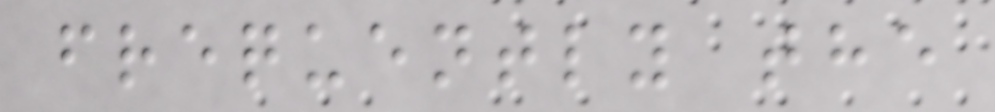frequently the
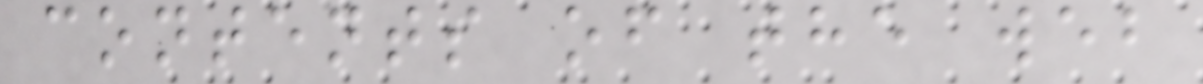contents of the web
